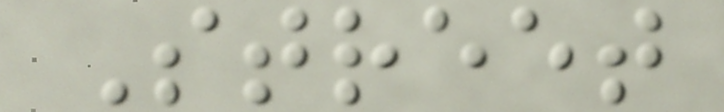Street
